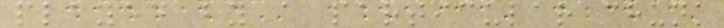played by a particular chunk
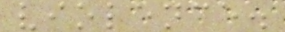violence.
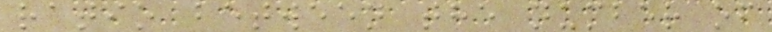ratio between the number of
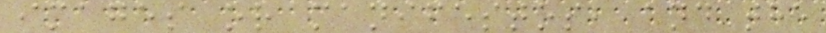images or manifestos, and the
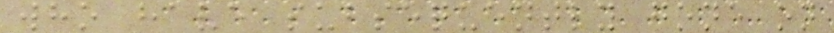who have subsequently gone on
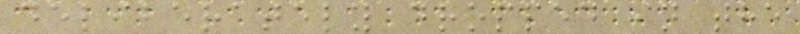deliberately dropped in the
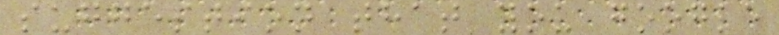suggestion that you google
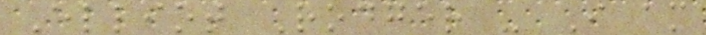Elliot Rodger - I am
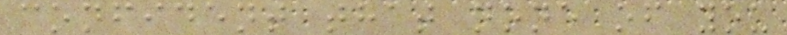confident that none of you
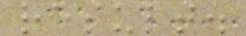result.
